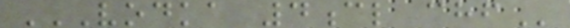VODKA 4CL CHF
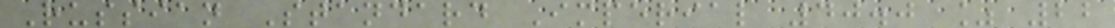Russian Standard Imperial 40.0 % 22
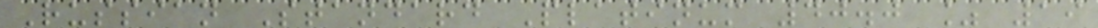Russian Standard Platinum 40.0 % 19
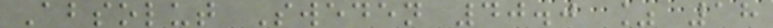Absolut Sweden 40.0 % 18
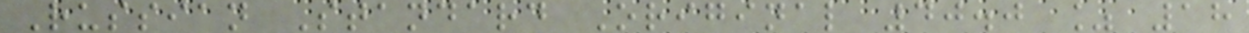Russian Standard Original 40.0 % 18
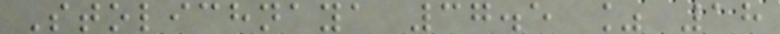Stolichnaya 37.5 % 18
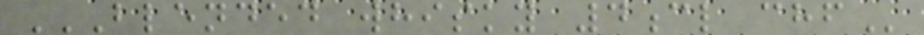BLENDED WHISKY 4CL CHF
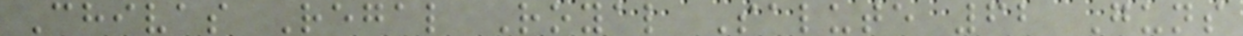Chivas Regal Royal Salute 62 Guns
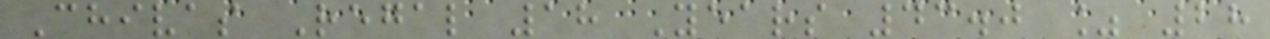Chivas Regal 18 Years 43.0 % 28
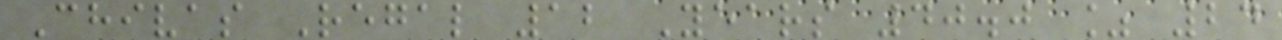Chivas Regal 12 Years 40.0 % 24
